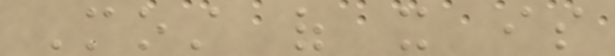Most of it is
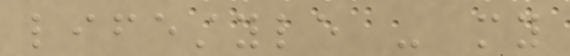lifestyle - my
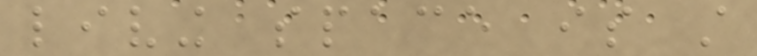living space is still
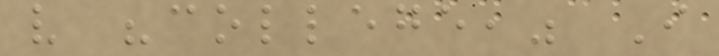very "college," I
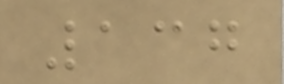137
